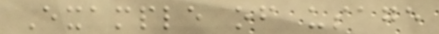Example of usage
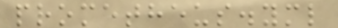prometheus.yml
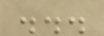...
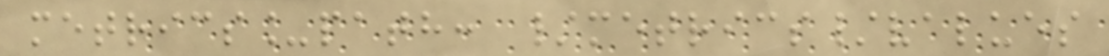metrics_path: /metrics/values
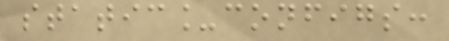static_configs:
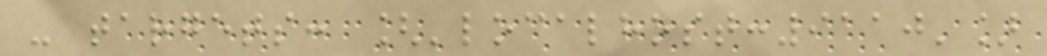- targets: ['localhost:9110']
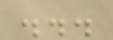...
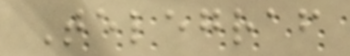Telegraf
